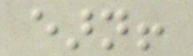earn!
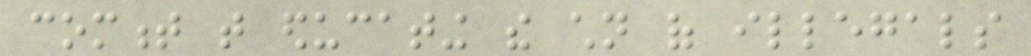comment that educating the children of illegals
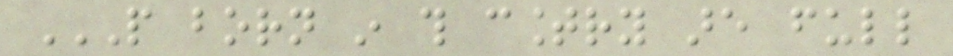PEOPLE BORN IN THIS COUNTRY ARE FULL
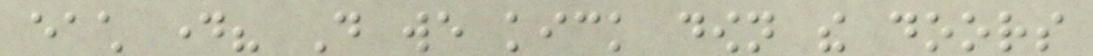each day? Do we kick down the doors
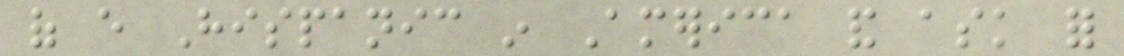of every Hispanic in America and ask for
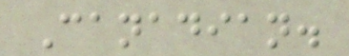Canadian.
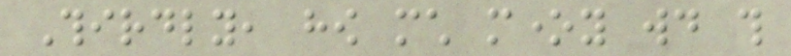Thirdly, how much money would this
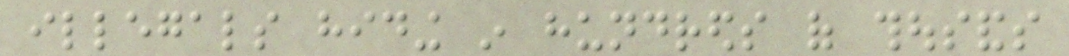illegals hiding in hundreds of thousands
